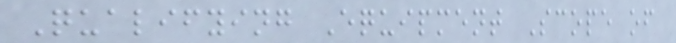Qualifying Equipment Scope of
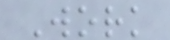Work
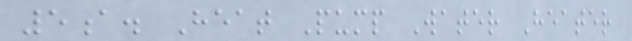5a. Heat Pump Water Heater
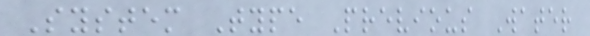System Type Previous Water
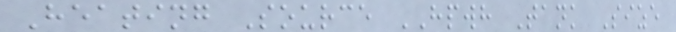Heating Source HPWH Tank Size
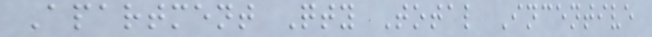Apartment Qty Total Incentive
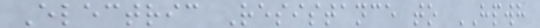Electric Resistance to HPWH
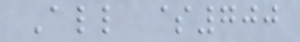All $700
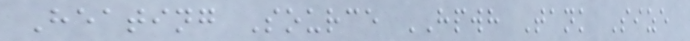Heating Source HPWH Tank Size
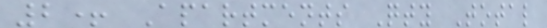2+ Apartments Qty Total
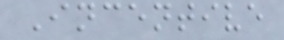Incentive
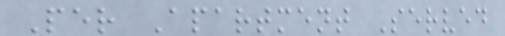Per Apartment Served
